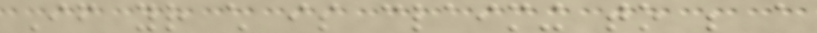If your child is claiming to be a
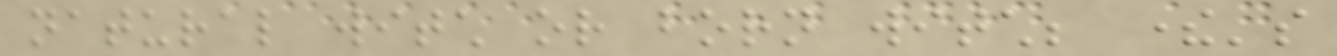natural witch or born witch; there's
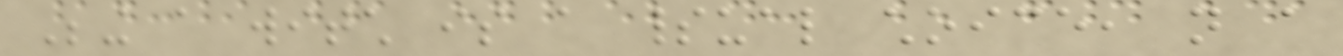Being a witch is a spiritual choice, not a
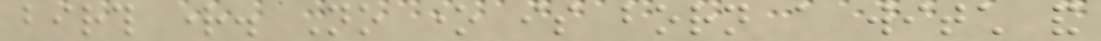birth right. No one is born a witch and
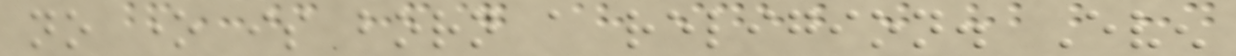no one is born a religion. Even
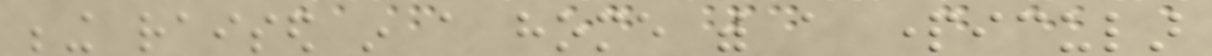being raised in a home with a particular
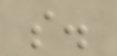so.
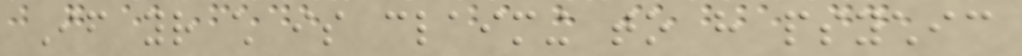If your child is claiming to have psychic
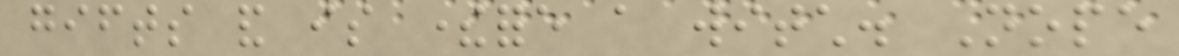gifts and is therefore a witch. Nope
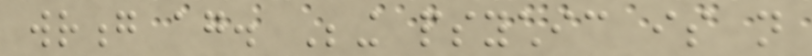wrong again. Being psychic is not
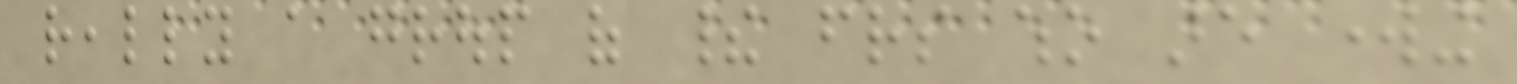really a group of their friends who are working
